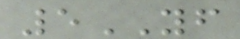5YF
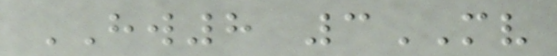HW8 3MV
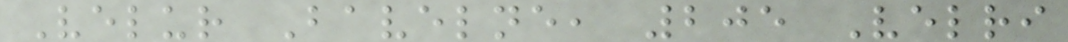Velur Bavelne, 205 Velri
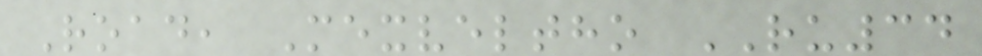Road, Mexveltho RU34
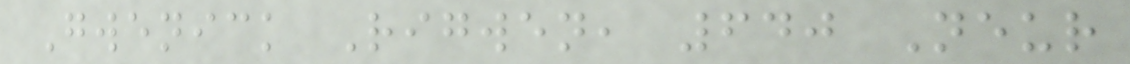Gwenick Rigwen, 640 Neur
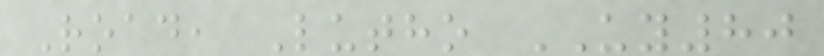Road, Lutho UY80
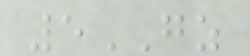5GZ
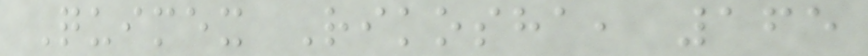Quimex Rikosha, 165
